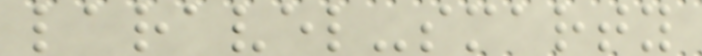laravel-smarty
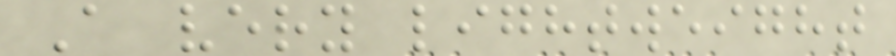A very lightweight
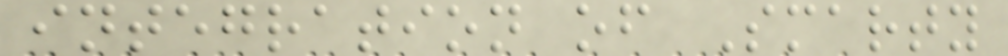integration of Smarty
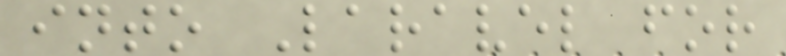into Laravel for
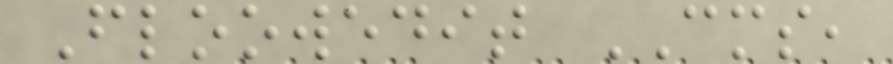Floowedit CMS,
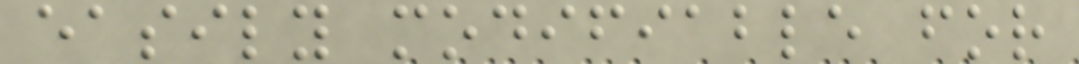easily modifiable for
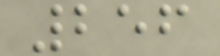256
